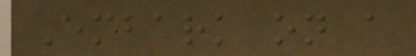Embark on a
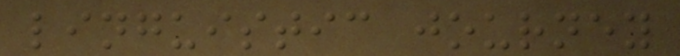linguistic journey
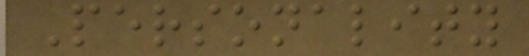Personality
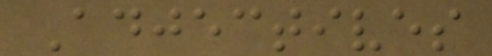Adjectives
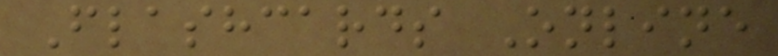Flashcards Online
